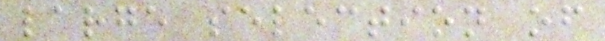large selection of
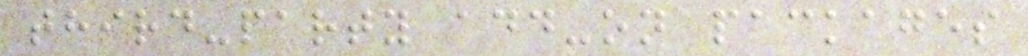third-party add-on packages
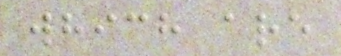which are
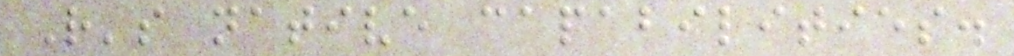R's native capabilities.
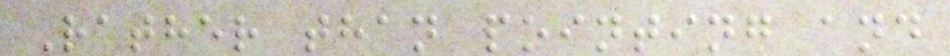Rather than pointing and
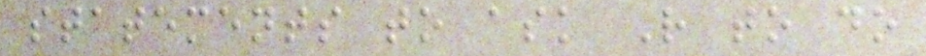statements to ask R to do
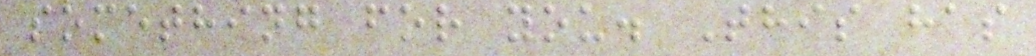something for you. This has
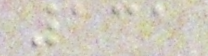131
